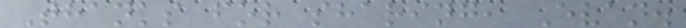Thanks for sharing, Evan.
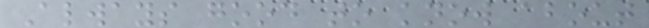Always good to know about
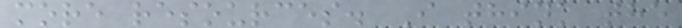more resources. I think the
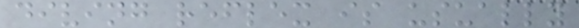diving reflex is usually
